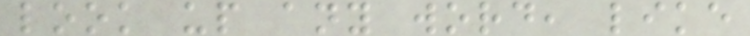look up any word, like
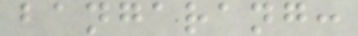bangarang:
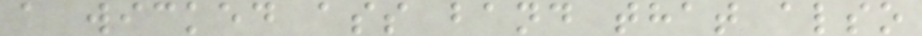a wicked ass band that also
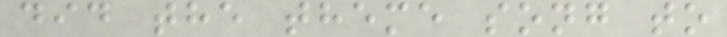did the theme song to
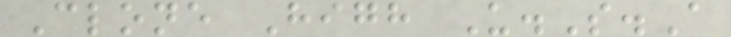Clone High U.S.A
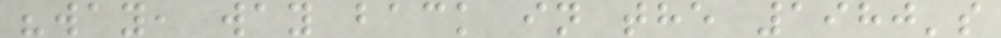"way, way back in the 1980's
